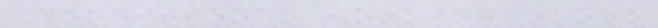Conditioner working okoro
